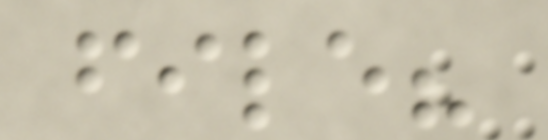file?
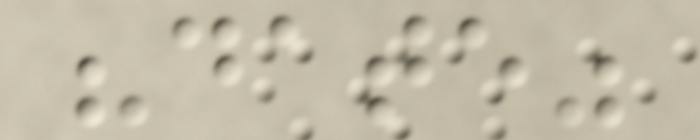"date"
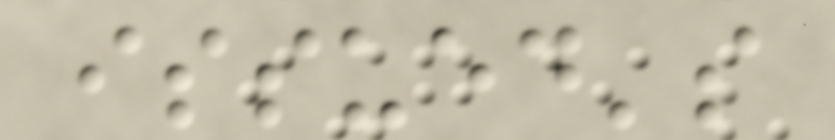issued's
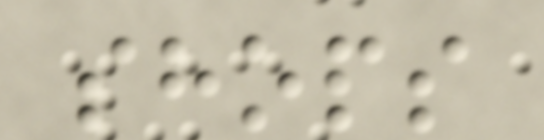shops
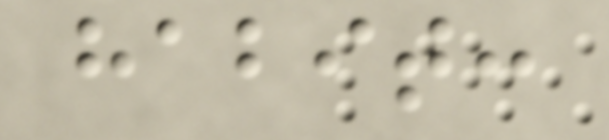habit:
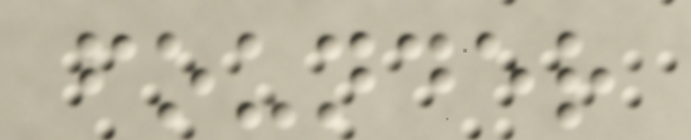founder
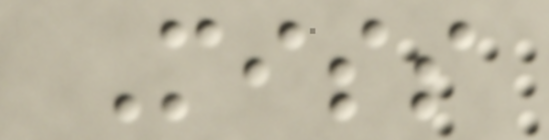Miss
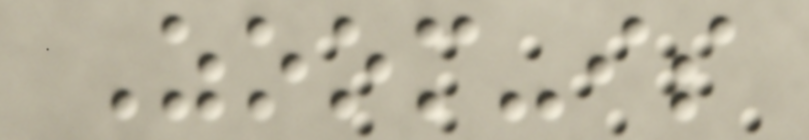Zoom-is
